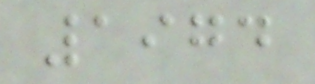1974
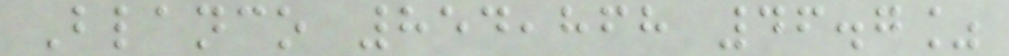Blanco 854,868 46.7%
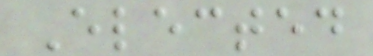Elected
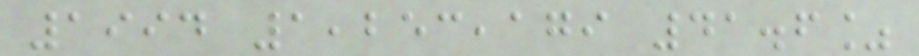1994 1,253,179 41.6%
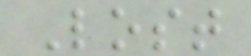Lost
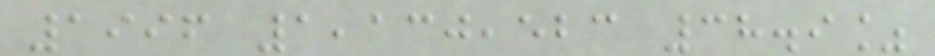1996 1,130,523 38.9%
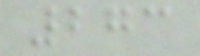273
